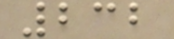232
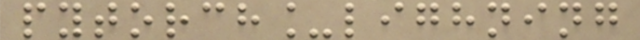pytorch_lighning
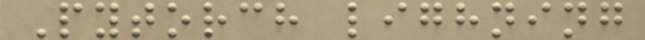Pytorch lighning
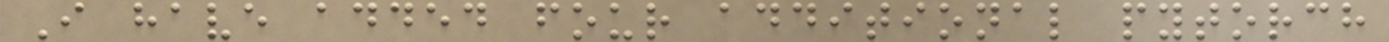I have added four additional pytorch
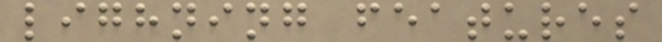lighning features
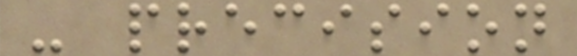- precision
